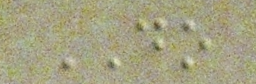DO
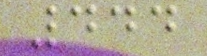444
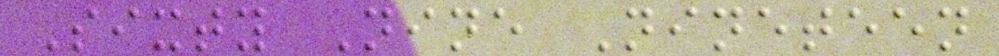Sixty Nine Nineteen
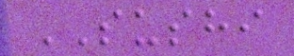SUSHI
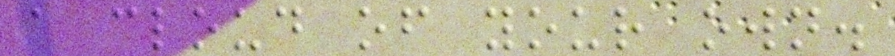a cloud of your own.
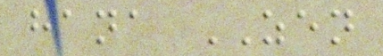hana ZEN
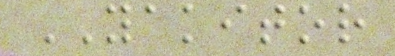YAKITOR
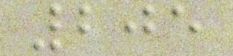205
